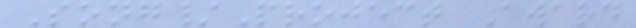Song/Project Award
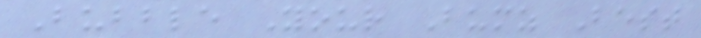Bubble Your Bumz Best
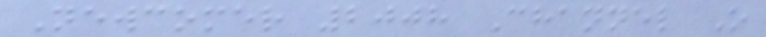Newcomer 2008 Channel O
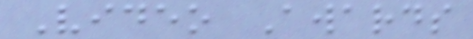Video Awards
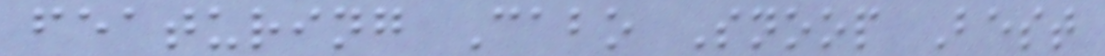featuring Cabo Snoop Best
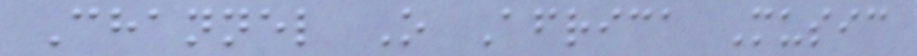Channel O Africa Music
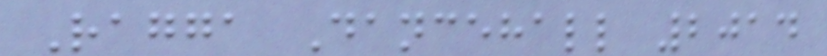Ragga Dancehall 2014
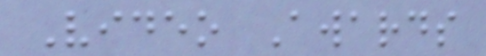Video Awards
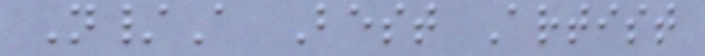N/A Best Artist
